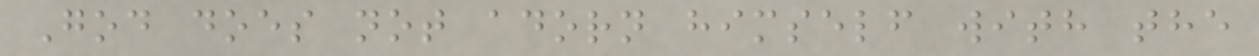God does not adorn himself with the
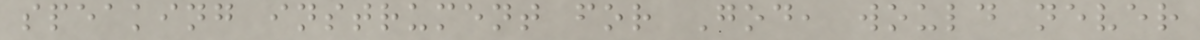speaking instrument for God, would never
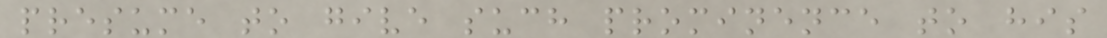presume to give such prominence to his
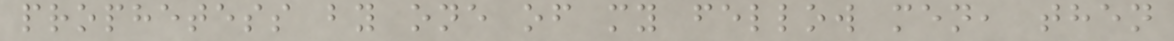prophetess by one of my fellow men, then
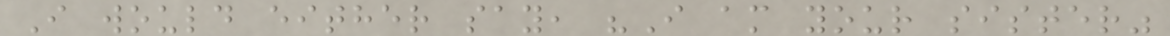I would either say, "I am your sister"
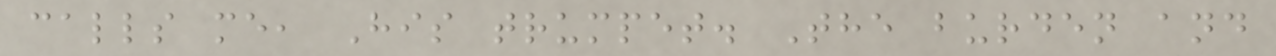calls me, His trumpet. The burden and
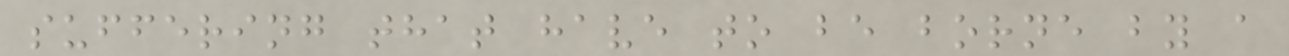suffering that have to be borne by a
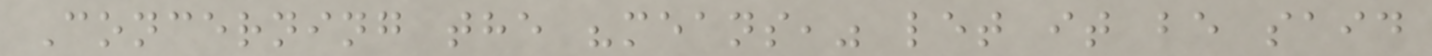Concerning the "means," let it be said
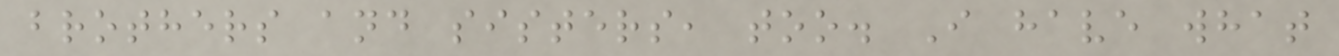brothers and sisters, too. I have what
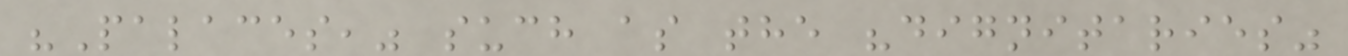"Palaces," such as the "dignitaries"
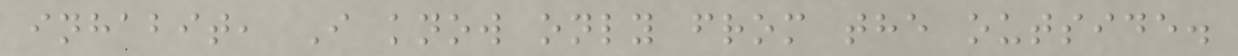inhabit, I know only from the outside.
